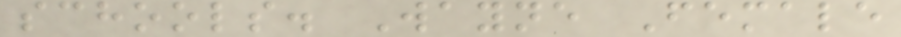schools. Wayne Female
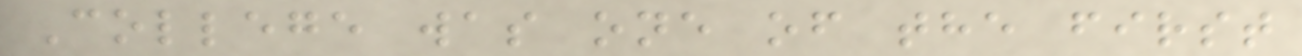College was one of the first
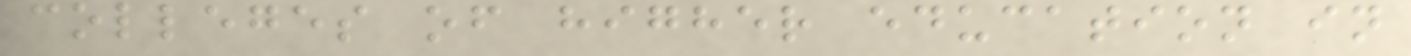colleges of higher education in
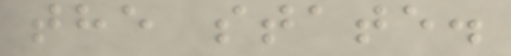the state.
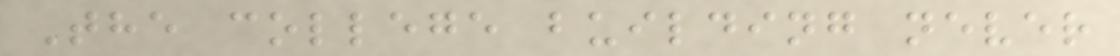The college building never
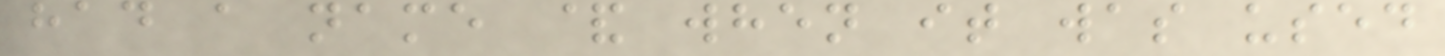had a name & when it was used
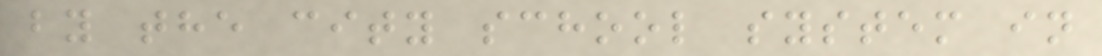by the city school system in
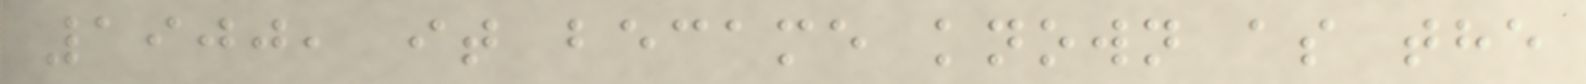1900, it became known as the
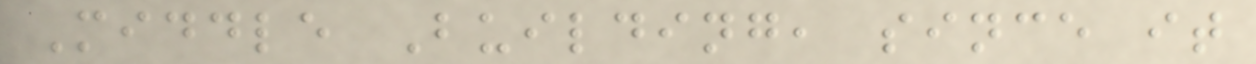Middle Building, since it
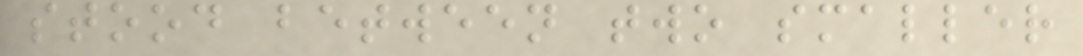stood between two smaller
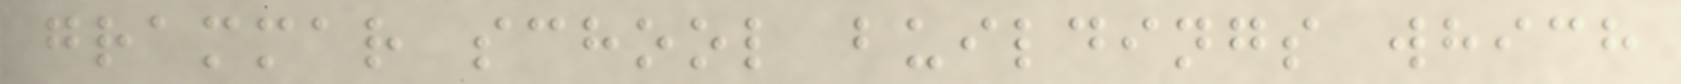grammar school buildings which
